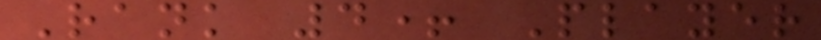Rank 4+ Player
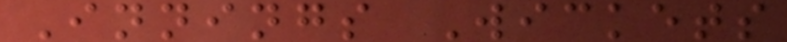Innings Wickets
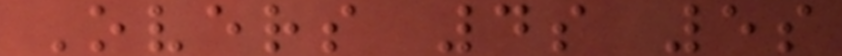Overs 4s 5s
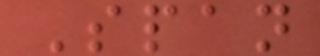Span
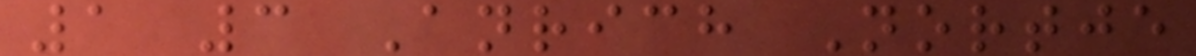1 3 Anrich Nortje
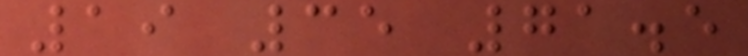19 35 71.5
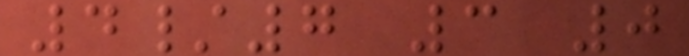4/7 3 0
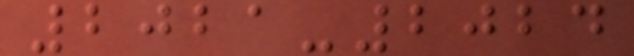2021-2024
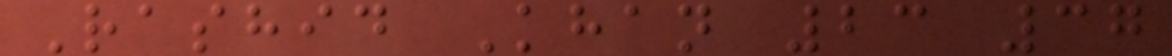Rashid Khan 23 37
